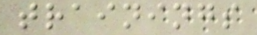trainings
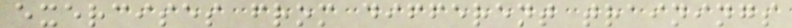exercises from different trainings
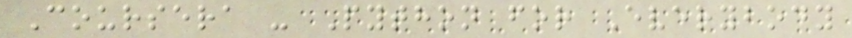Coursera - Python for Everybody
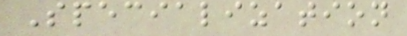Specialization
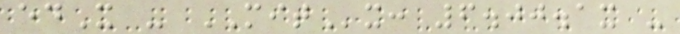edX - MITx: 6.00.1x -
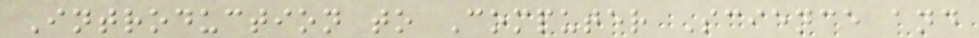Introduction to Computer Science and
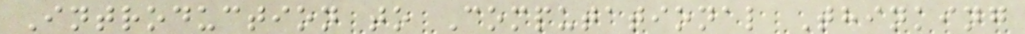Introduction to Computational Thinking
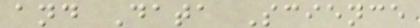and Data Science
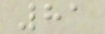81
